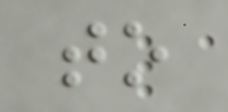to
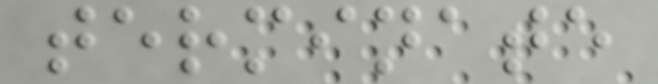terminate
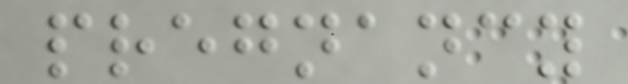pregnancy
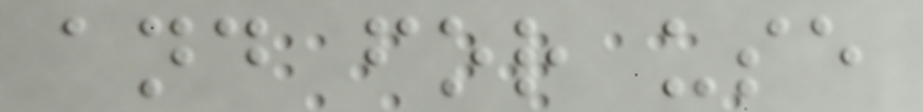and for use
